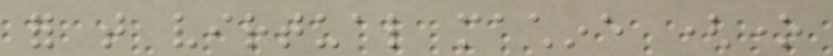for that virtual machine (one
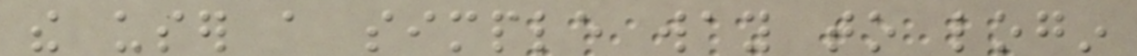the user a simple way to login
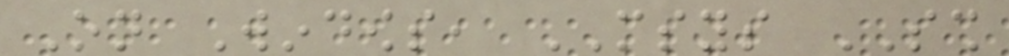On Windows, MSYS SSH
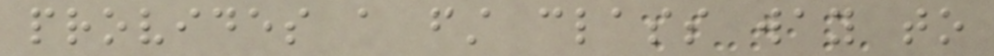provides a first class way to
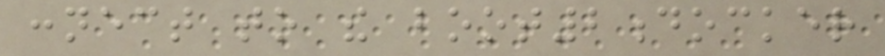connect to the boot2docker
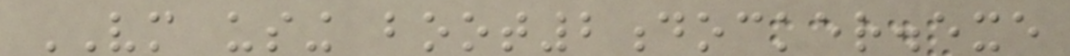VM using boot2docker.exe
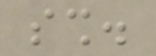ssh.
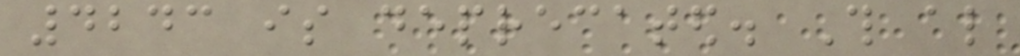4243 is deprecated. This also
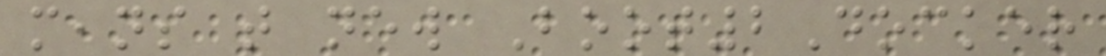means that new Boot2Docker
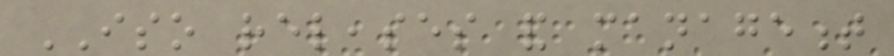ISO releases and management
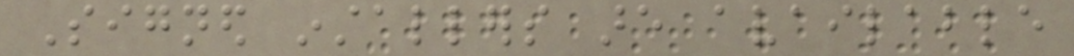Signed installers are available
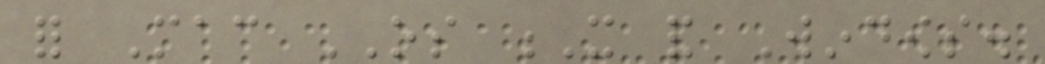for Mac OS X and Windows.
